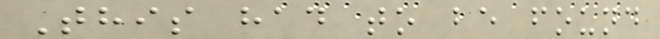This had to be found
